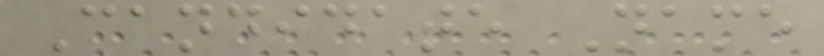Candidate Name
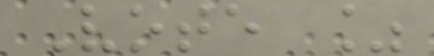Vote %
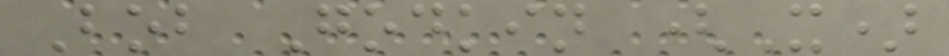Bob Godkin (X)
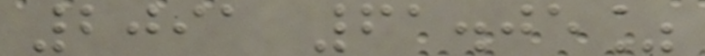2091 61.05%
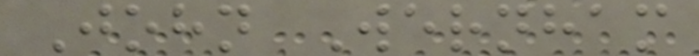John Wernham
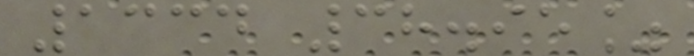1334 38.95%
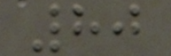80
